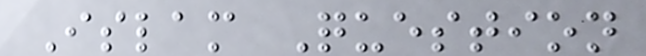Islam Question
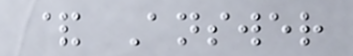& Answer
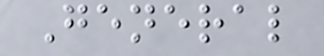General
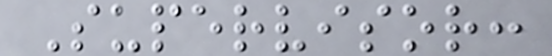Supervisor:
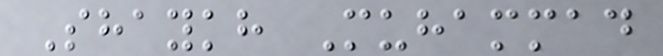Shaykh Muhammad
